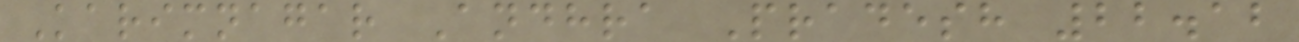Karimnagar Andhra Pradesh 22.12
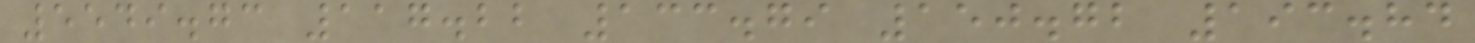5549.73 117.22 133.79 150.72 193.84
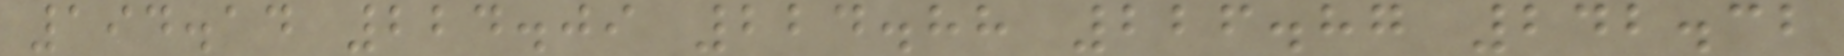194.14 224.09 224.88 226.87 242.32
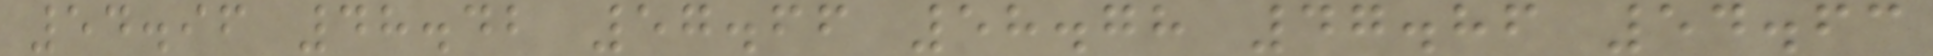54.96 48.42 57.66 58.78 47.86 54.63
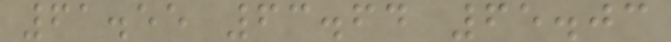61.55 63.64 65.03
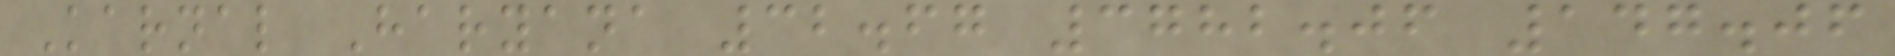Karnal Haryana 32.67 3782.06 147.06
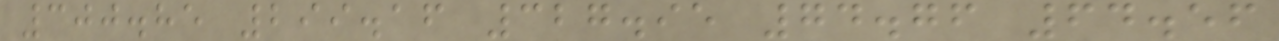300.85 299.16 327.95 74.76 64.56
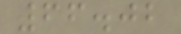66.02
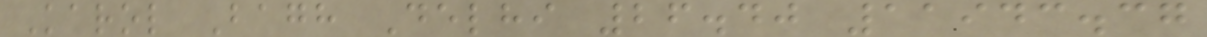Karol Bagh Delhi 26.40 11943.37
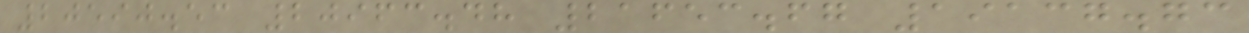20590.53 20963.48 21653.67 19137.73
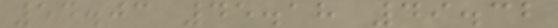54.03 45.18 49.32
